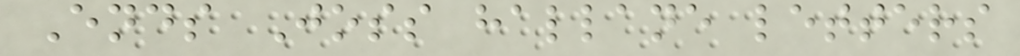Ends Joss hallane letters
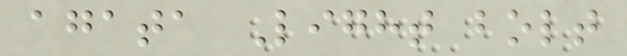agata Light bolt
